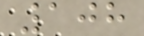108
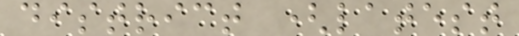district (latest
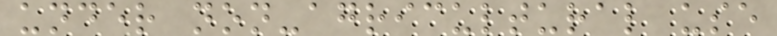under non-agricultural use
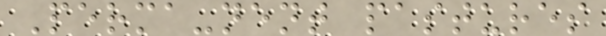Perma-nent pastures
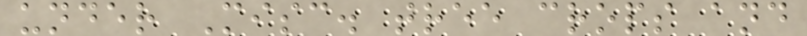under Misc. tree crops and
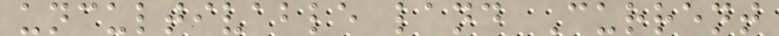uncultivable land Current
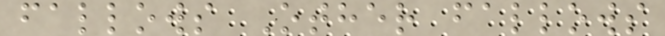fallows Other fallows
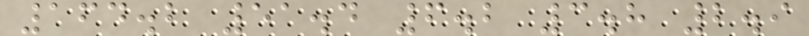164.2 51.4 6.2 3.8 2.9
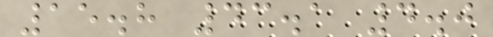15.8 43.1 4.0
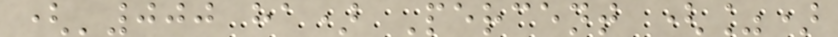('000 ha) Percent (%)
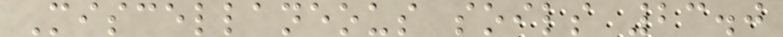Miscellaneous soils 23.0
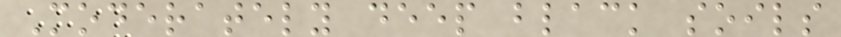Moderately deep black soils
